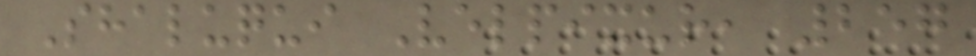Shaluqui Velpixur, 257
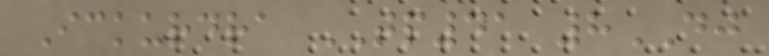Ickurdra TP41 8DJ
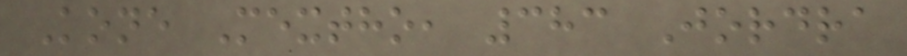Kone Mextho, 383 Jordra
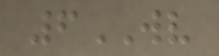6WV
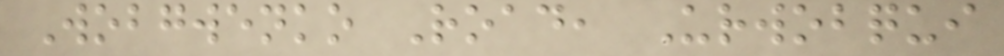Wobgwenko Road, Urwobqui
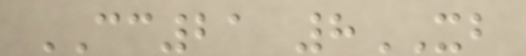CC21 8XB
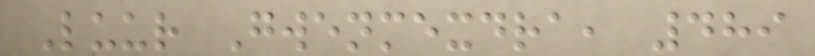Luur Gwenmexdra, 489
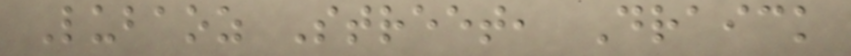Lubaoz Street, Draick
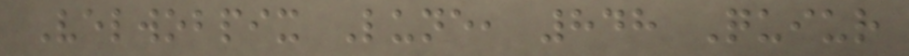Velwobpix Lune, 848 Quiur
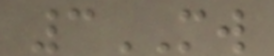3MW
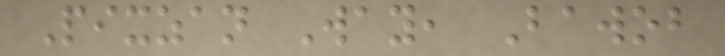Pixzan Way, Bawob
